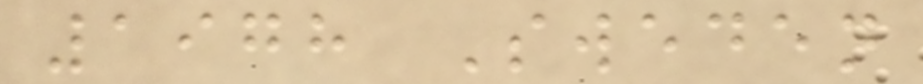1978 Sweden
